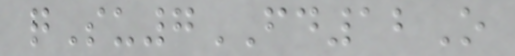qSu7FD12O
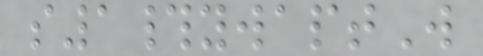s1#ywaptW
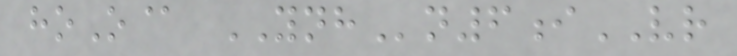hoO@ YNHn6iVR
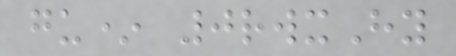gu* 0rwxHy
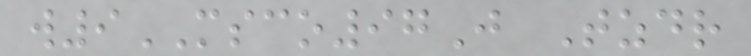w9MSCO97J Tzdr
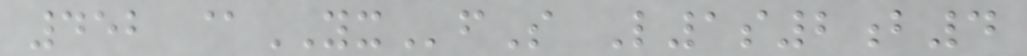452 @YXfS L1s2b4
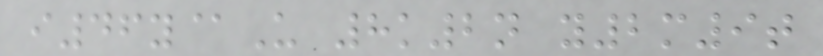i46y@U 8k2n y2m9t
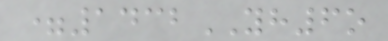=1432YH6o
